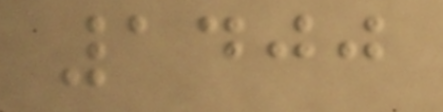1400
